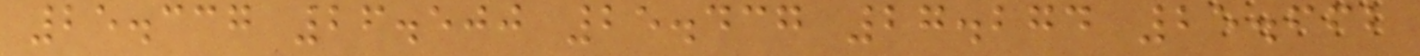25.337 26.500 25.437 27.274 25.662
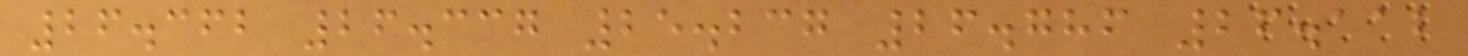26.362 26.337 25.237 26.786 26.112
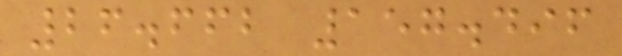26.662 157.496
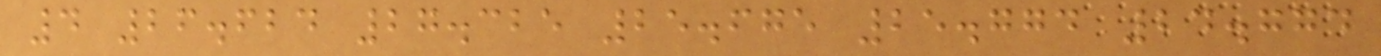4 26.624 27.325 25.675 25.774 24.774
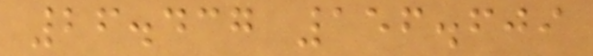26.437 156.609
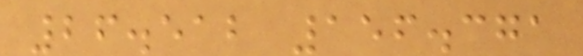26.512 156.371
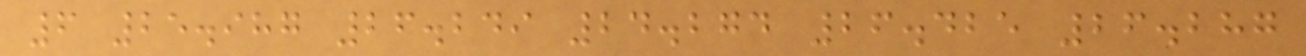6 25.987 26.249 24.274 26.425 26.287
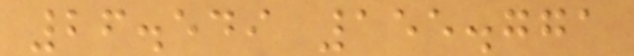26.549 155.771
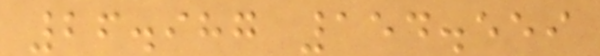26.987 154.559
